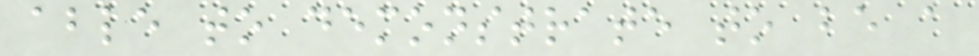able to demonstrate to be a
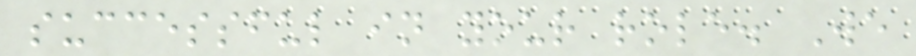successful in your role. We
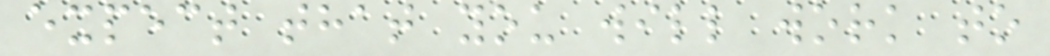expect that you will work to
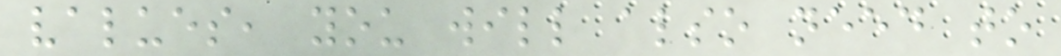values, you will also need to
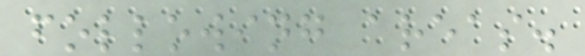following areas.
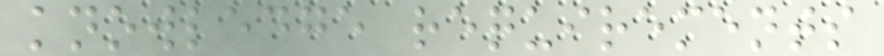knowledge requirements
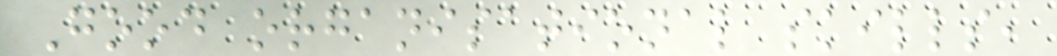Good organisational skills,
